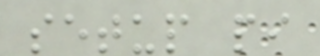setup pi
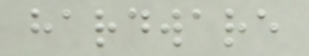hardware
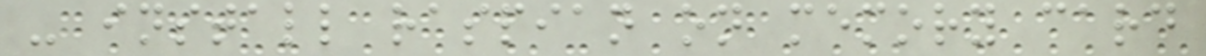- install raspian on memory card
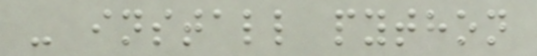- install python
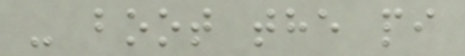- boot the pi
